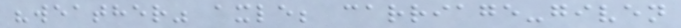"weather" axle; carriage-given
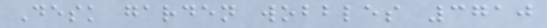Desk garden wobbles 3710
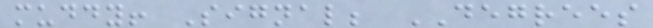muddy! Signal; DEGREES
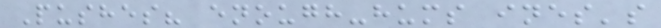Pushes? enough-hums ines's
